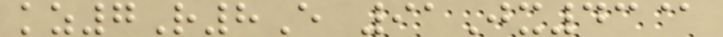kz7R8E 91Jx43@
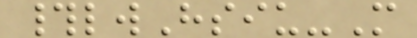#lwHsiu-M
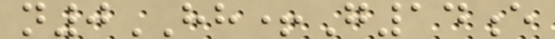n0HH+G14e
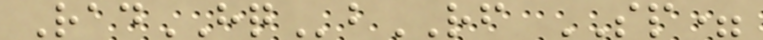RadHQbRF SP=
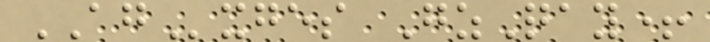AGxges GzQay+
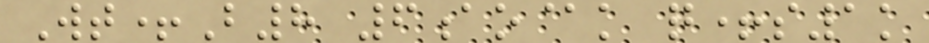Wt+B8 6ao@k q+s1k
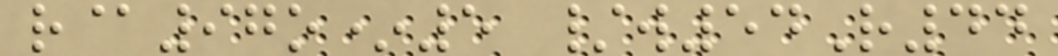r@97o*5 /w54R44
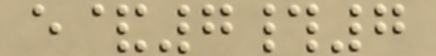e&7#7
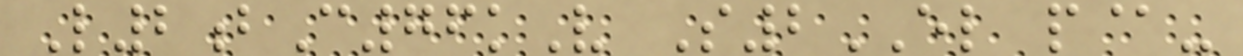L2bC76kV S2EL p@-
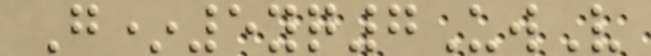G*5yq7UwV
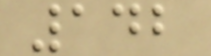142
